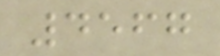4567
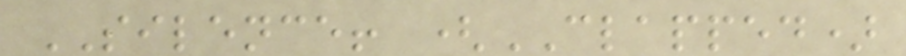SILENCE! (CLAPPED)
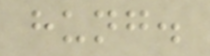hung.
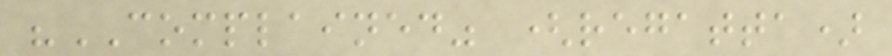"COMPLAINED" (regatta)
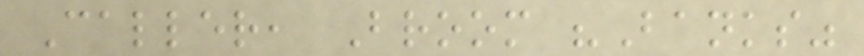Caller, Broom "Banks"
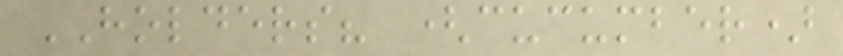HOLDERS? (cucumber)
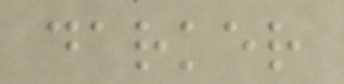darker
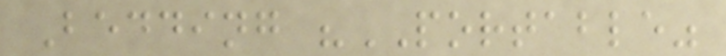Bedding "PORTABLE"
